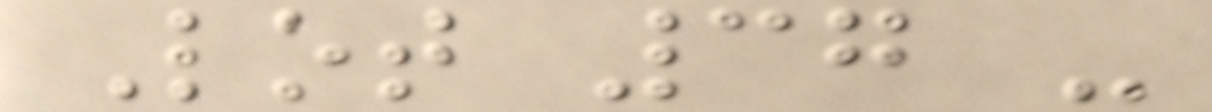Lot 37 -
